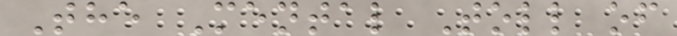The Mental Toll of
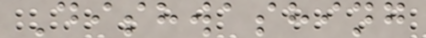Dishwashing
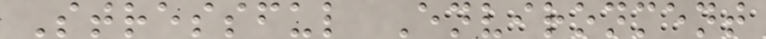Stressful Environment
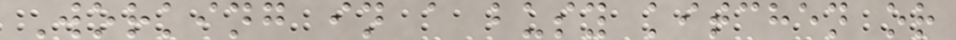Working in a busy kitchen or
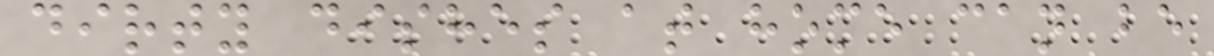dirty dishes at home can be
